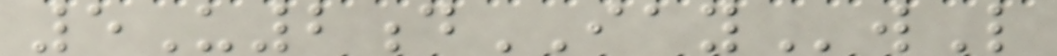5U2dIAYwL
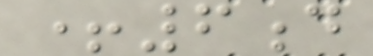+6d
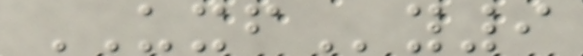UXFy9
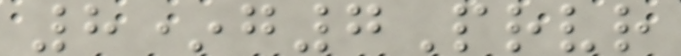8*g7Prvr
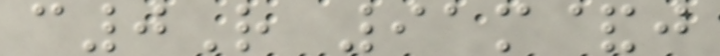c0R 91m&j
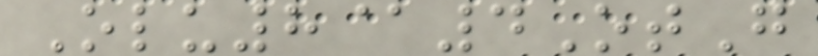Olu8@4OtG
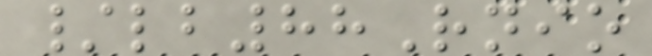/lb88Rnio
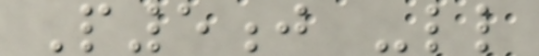P5j -ll
